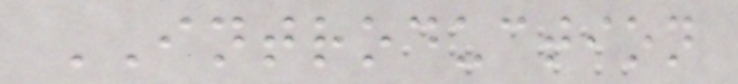INTRODUCTION
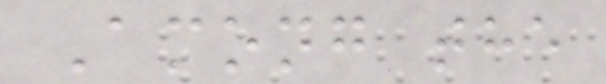Among the
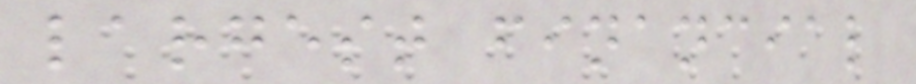largest financial
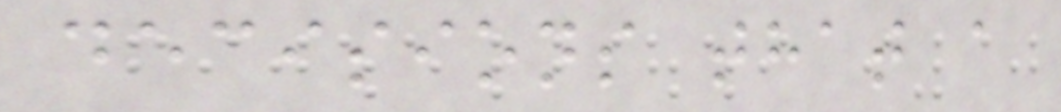decisions that a
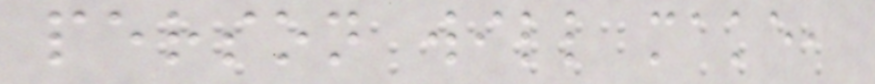person will make,
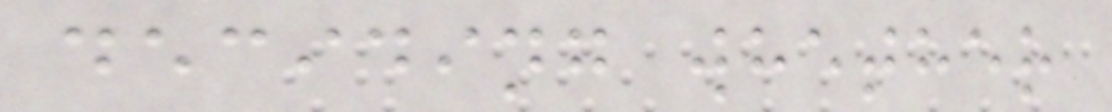deciding whether
